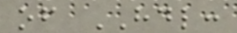of HDL:
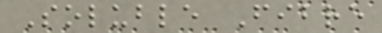Soluble Fibre
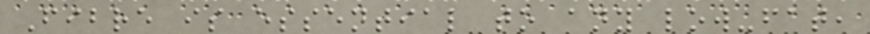Fibre is essential to any low-fat,
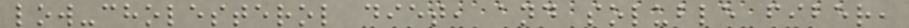low-cholesterol diet, and soluble fiber,
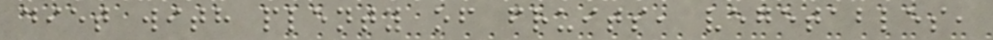diet with plenty of fruits, vegetables,
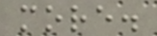more.
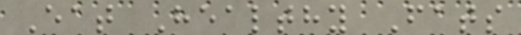Eat Healthy Fats
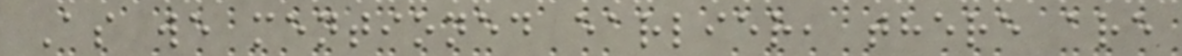As we mentioned earlier, there are
